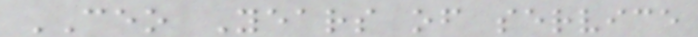CEO Years of service
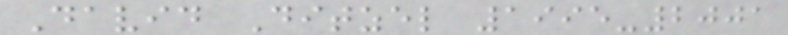David Ditzel 1995-2001
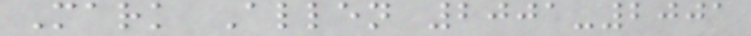Mark Allen 2001-2001
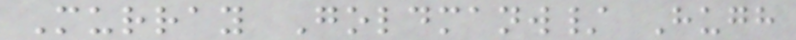Murray Goldmanw/ Hugh
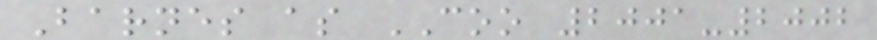Barnes as COO 2001-2002
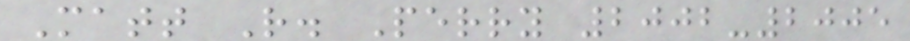Matt R. Perry 2002-2005
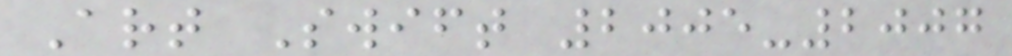Art Swift 2005-2007
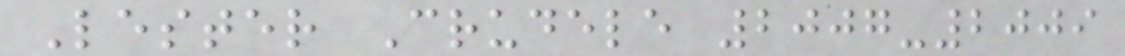Lester Crudele 2007-2009
